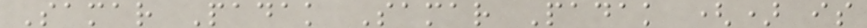Samar Padak Samar Padak () is
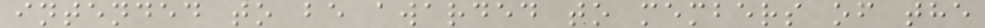intended to be awarded to members of the
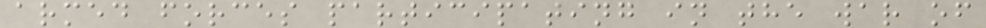armed forces participating in the war of
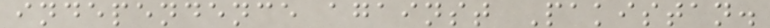independence against Pakistan.
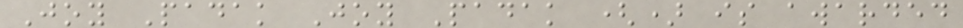Joy Padak Joy Padak () is awarded
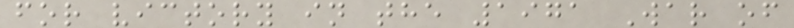for victory in the 1971 War of
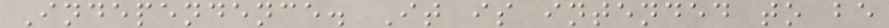Independence. It is intended to be
